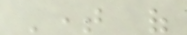Time of
